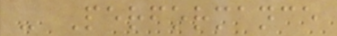- Performance
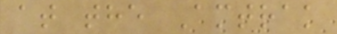at the Amtrak
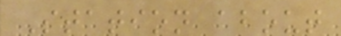Station about
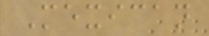Mexican
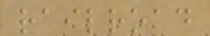railroad
